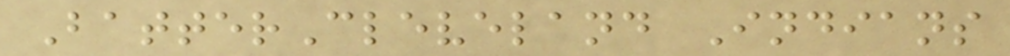BatterCleveland Indians
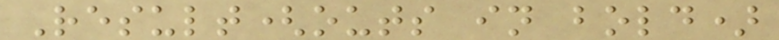Result(outs in bold)
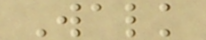Walk
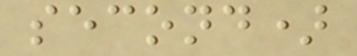second)
